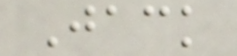Jack
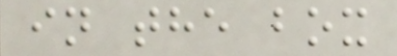in the box
